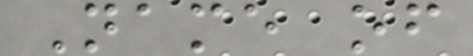Name of
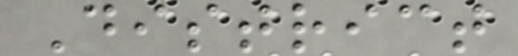District
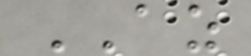AZ
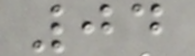04
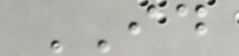ID
